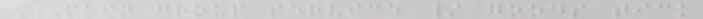MAIN GROUP SERVICE / GOODS TICK
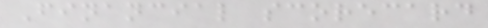Financial scorecard
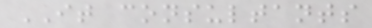IT consultants
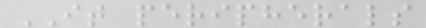IT peripherals
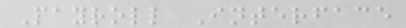Payroll Interface
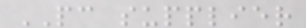PC supplier
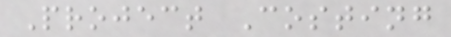Project Costing
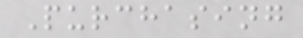Purchasing
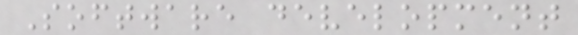Software development
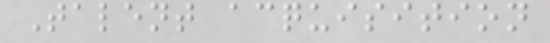Talent acquisition
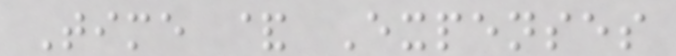Time & Expenses
